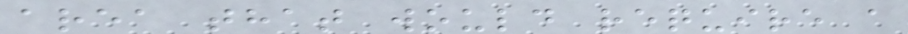area that would require a
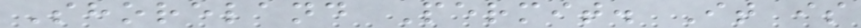Shoreland Permit. It is
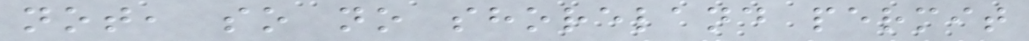not, so no shoreland permit
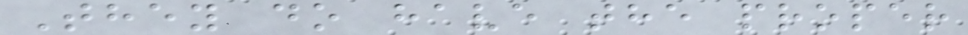They do have the proper
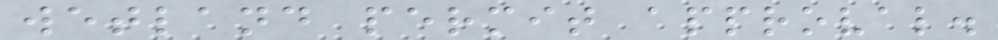wetland permit approval.
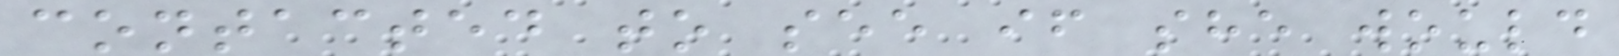contacted to see if she would
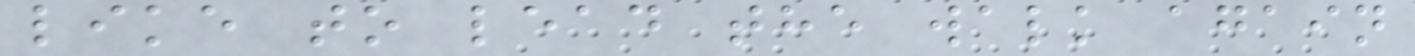like to lead the walk again
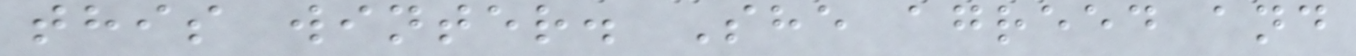this winter. She agreed and
